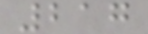217
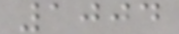1004
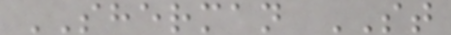SHERMAN ST
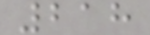218
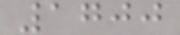1700
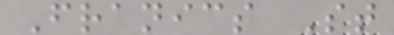Franics St
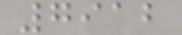7912
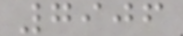7906
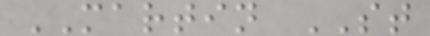MARTIN ST
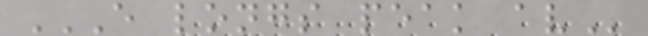E LONGS PEAK AV
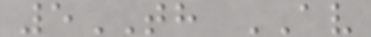5TH AV
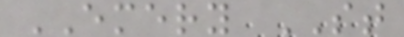EMERY ST
